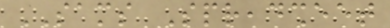SAMS Spreadsheet
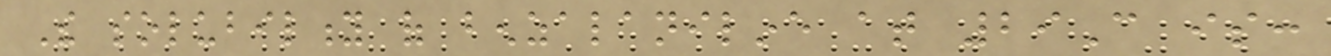The solubility of benzalaniline at 29C is:
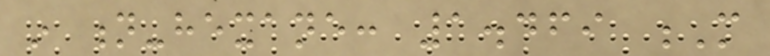in n-hexane: 1.469 M
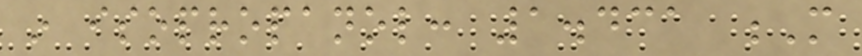in isopropanol: 1.431 M
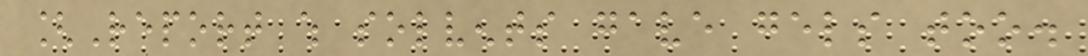[Report which solvents gave gels too.
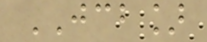JCB]
